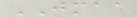JMAA
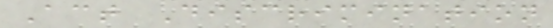Act Discrimination
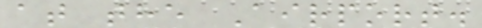at the Airport.
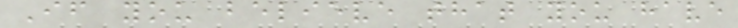If you believe that you have
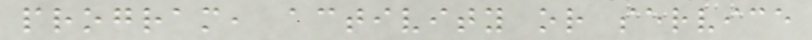program, activity or service
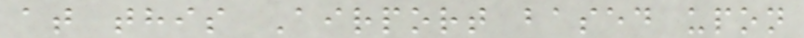at this Airport based upon
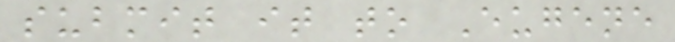submit it to Eugene
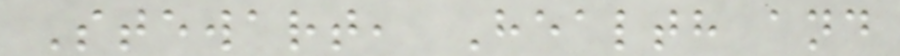Stewart, Health and
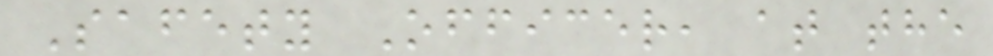Safety Officer, at the
